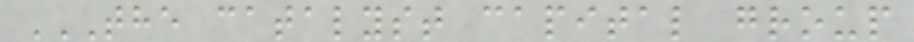THE CATALYST CAPITAL GROUP
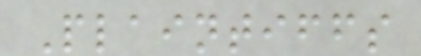Plaintiffs
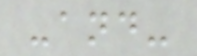-and-
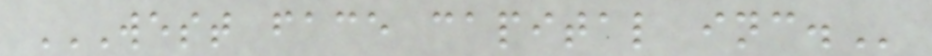WEST FACE CAPITAL INC.
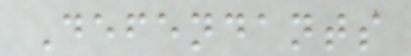Defendants
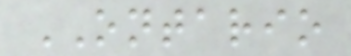ONTARIO
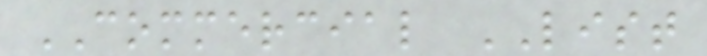COMMERCIAL LIST
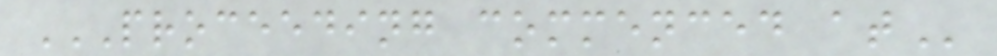PROCEEDING COMMENCED AT
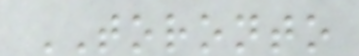TORONTO
